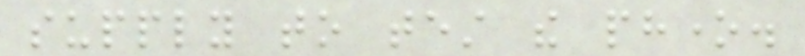supply to test the phone.
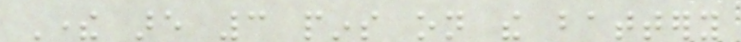There are 3 pins on the battery
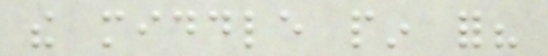the middle pin for?
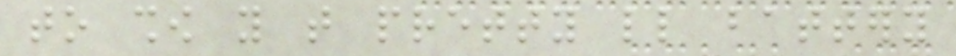to show you that pretty little battery
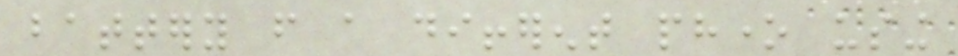battery from a different phone using
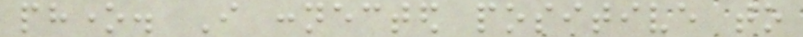phone. I connected positive to
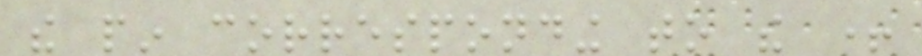the pin corresponding to the +
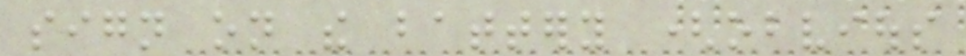sign on the battery (obvious
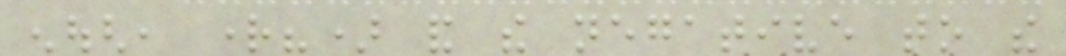enough, right?) and the negative to the
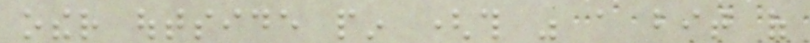other outside pin (this was a bit of
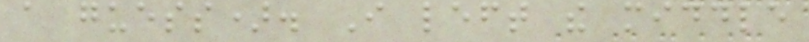a guess). I left the middle
